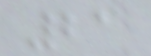21
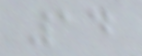14
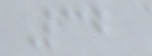32
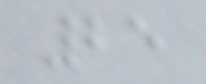25
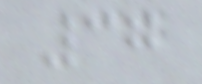37
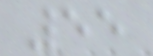55
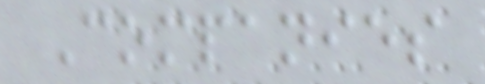Companies
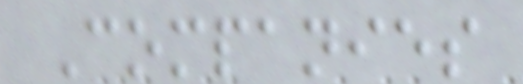Companies
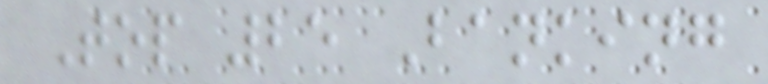Top 25 Banking
